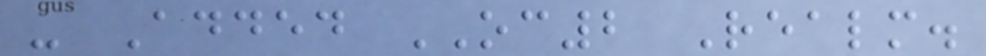- Added OC2 Realm.
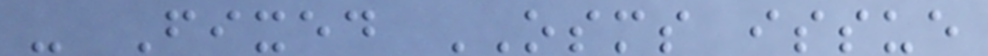- Fixed OSMS issue
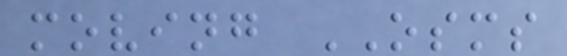moving OSMS
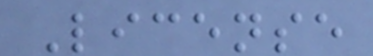License
